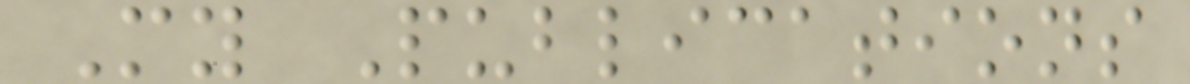My Publications
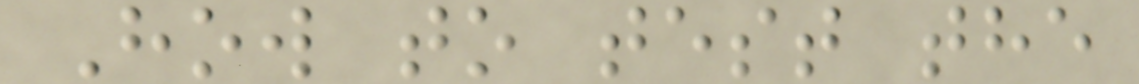How to test the
